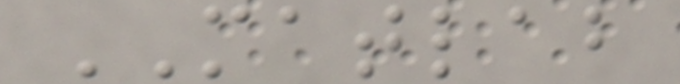MATLAB
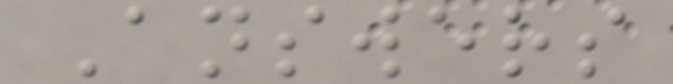Answers
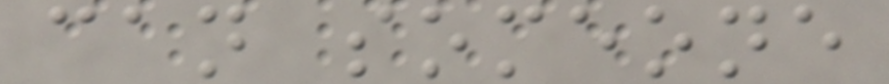can someone
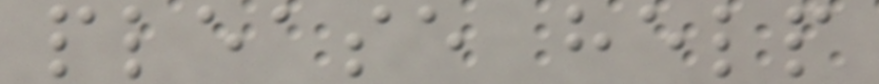please help
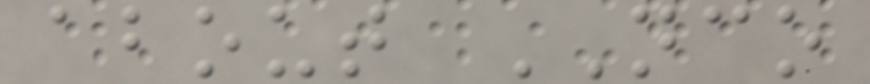about NCO
